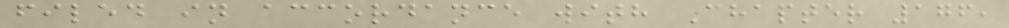filed in accordance with Chapter 176,
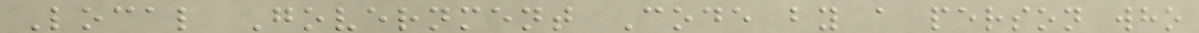Local Government Code by a person who
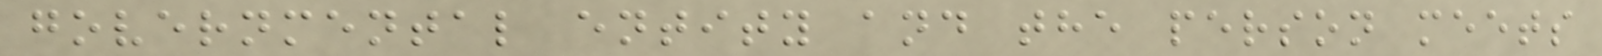governmental entity and the person meets
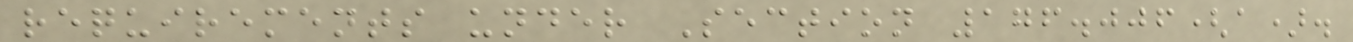requirements under Section 176.006(a).
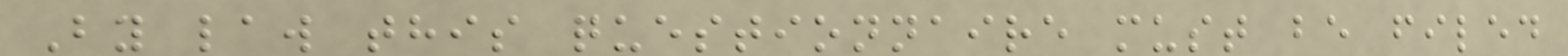By law this questionnaire must be filed
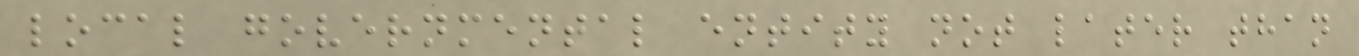local governmental entity not later than
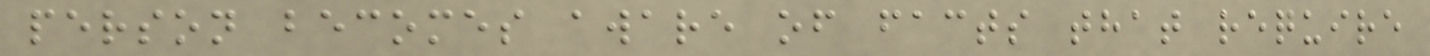person becomes aware of facts that require
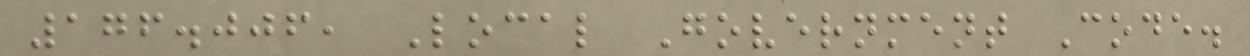176.006, Local Government Code.
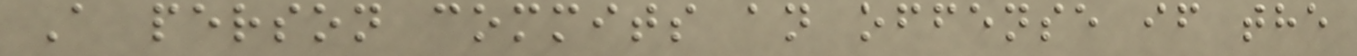A person commits an offense if the
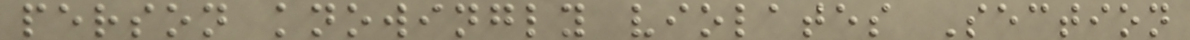person knowingly violates Section
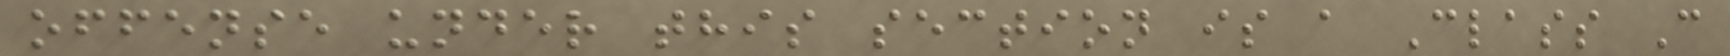offense under this section is a Class C
